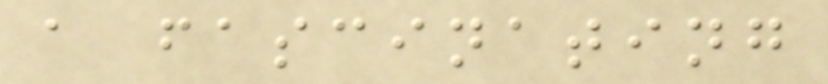a fascinating
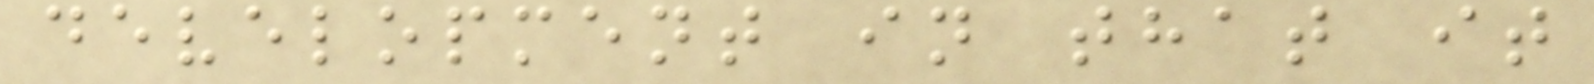development in that it
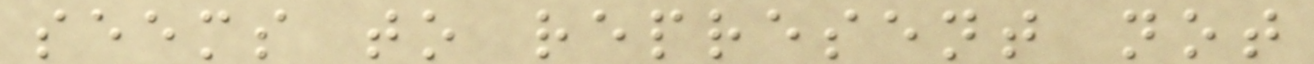seems to represent not
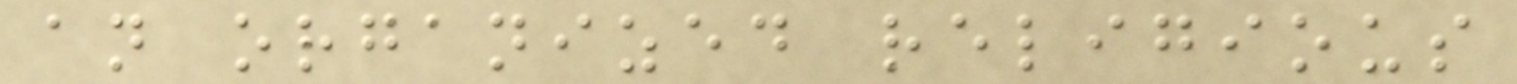an organized religious
